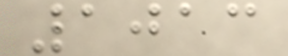1013
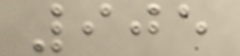905
